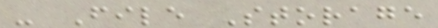- File Storage
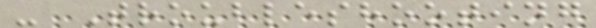- Troubleshooting
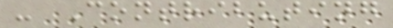- Contributing
